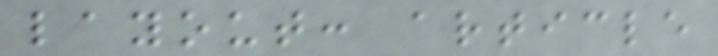layout: article
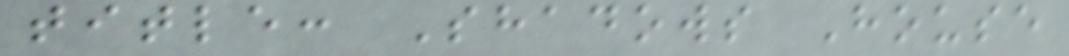title: Shadows House
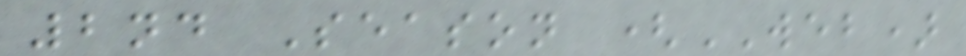2nd Season (WEB)
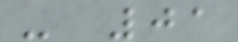- 01
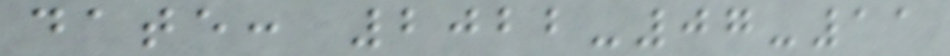date: 2022-07-11
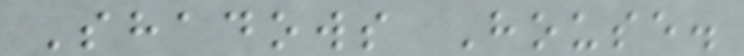Shadows House.
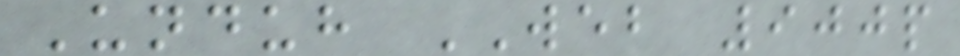Unduh WEB 900p
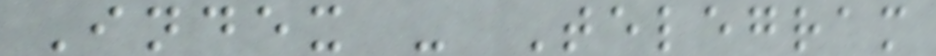Index - Telegram
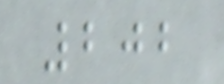202
